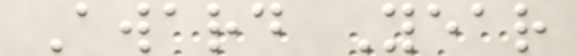Award Year
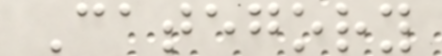Category
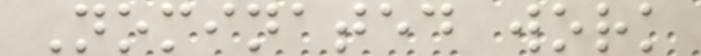Nominated work
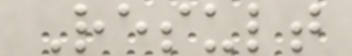Result
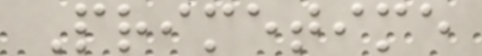Primetime
